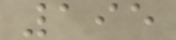195
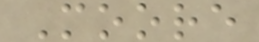Moore
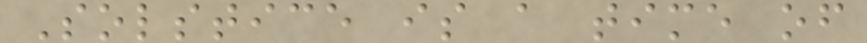Solstice is a time of
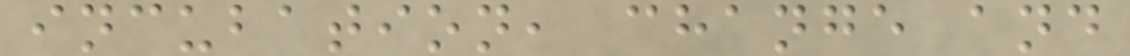incubation, change and
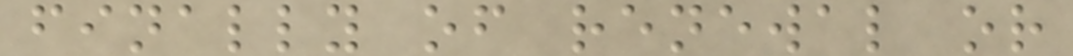finally of renewal or
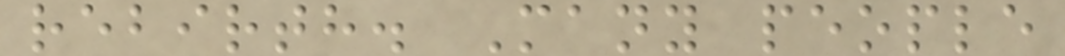rebirth. Many people
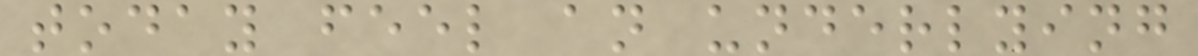today feel an underlying
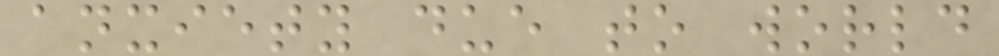anxiety due to world
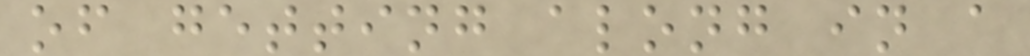of getting along in a
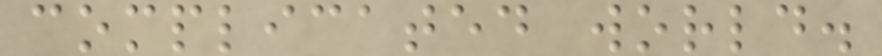complicated world.
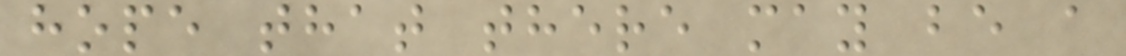hope that there may be a
